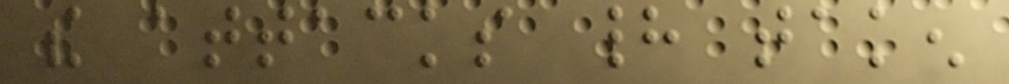the attacks had taken
